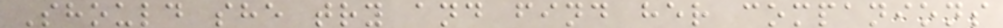Should she try and find her companions
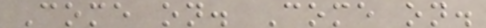Come on. Come on.
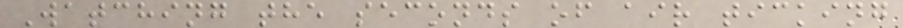Watching the seconds of air ticking
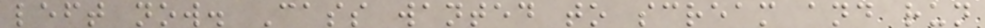left now. Cass wanted to scream and run
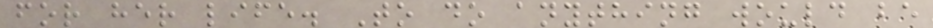for her life. To do anything would be
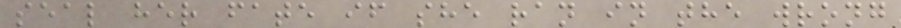seal her fate if she ran in the wrong
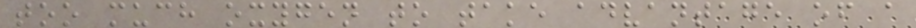too much oxygen to take advantage of a
